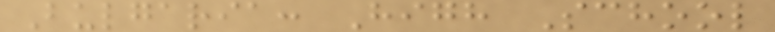Bulgaria: High School
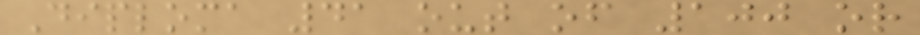Diploma 41 out of 100 or
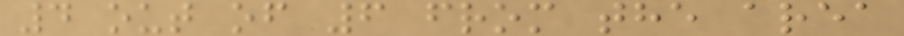4 out of 6 from the area
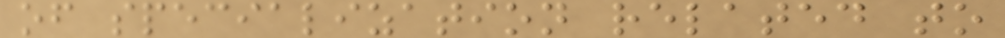of specialization related to
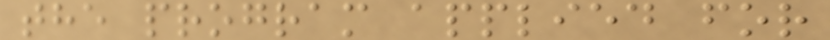the program applied for
